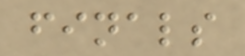finals
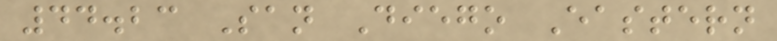44.23 San Diego Eastern
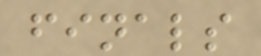finals
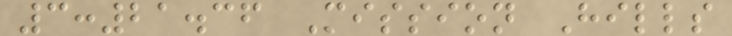3:21.36 Mission Hills
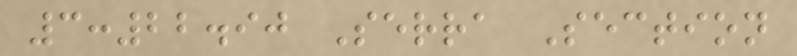3:22.90 Serra Section
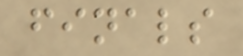finals
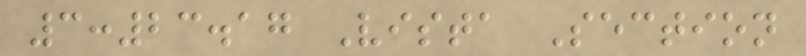3:23.17 Vista Section
